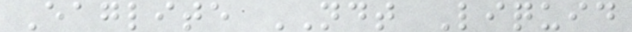Eaglite NDT Liquid
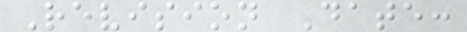Revision Date:
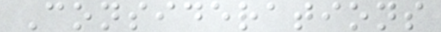Considerations
